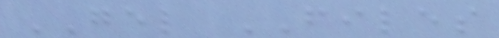GEL FILES
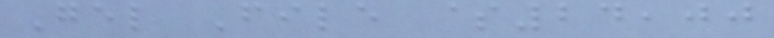Gel File $24,00
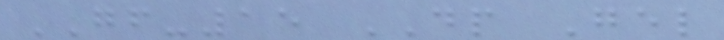GF-15 DP Gel
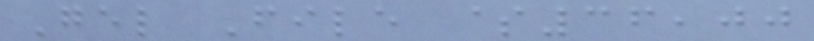Gel File $36,00
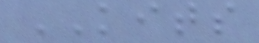KITS
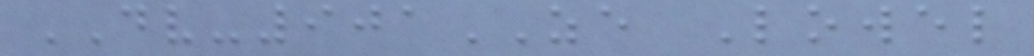DV-901ZE Lowel
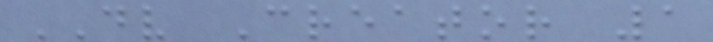DV Creator 1
